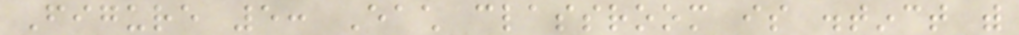Figure 5: Each classroom is distinct with
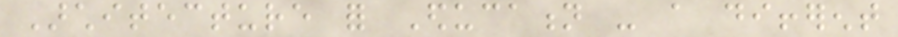Architecture for Education - a different
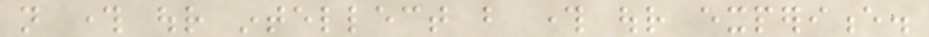not through our intellect but through our experience.
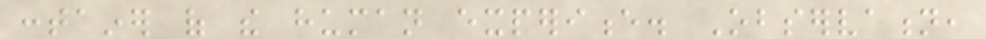container of the human experience. Observation,
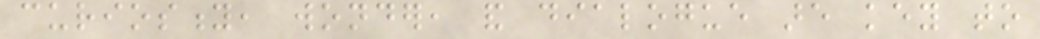curiosity, wonder, and dialogue are key to
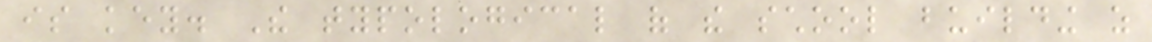is key. The typological of the school building as
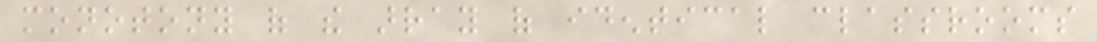monotony of the array of identical classrooms
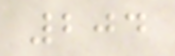204
